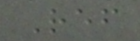Ref
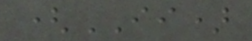(II)
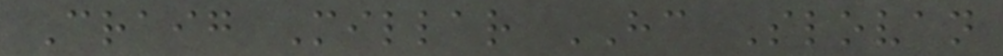Craig Millar HC Slovan
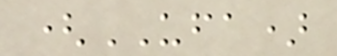(UFA)
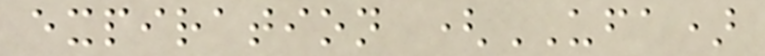expiration (UFA)
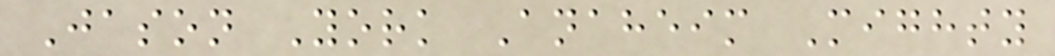Jason York Anaheim Mighty
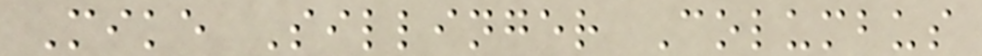Mike Sillinger Columbus
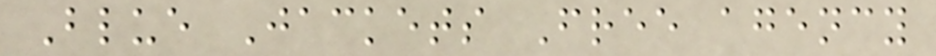Blue Jackets Free agency
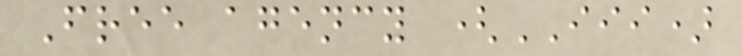Free agency (III)
